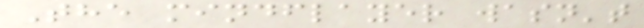The mindflayer wasn't
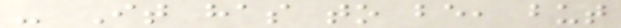- It has to be, but
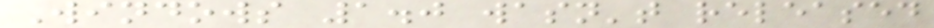Windows 1.0 wasn't released
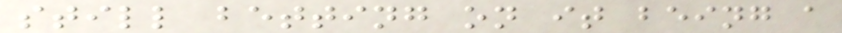still betting on it being a
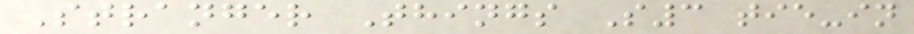Stranger Things S3 tie-in
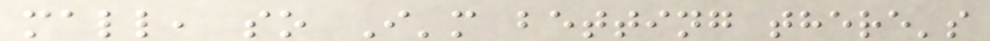mall, so I'm betting there's
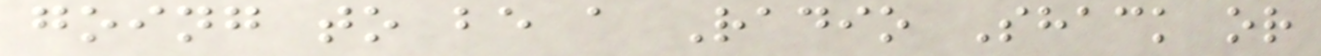going to be a Radio Shack or
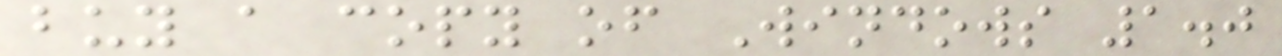buy a copy of Windows 1.0
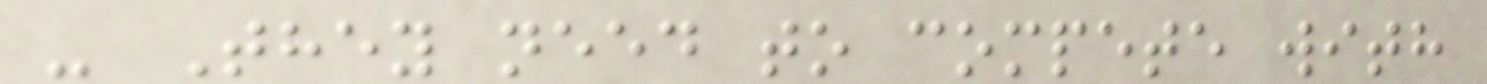- They need to compete with
